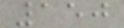150
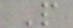P
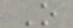O
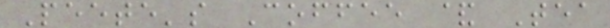Peete's Coffee & Tea
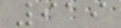919
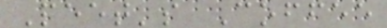Peet's Coffee
